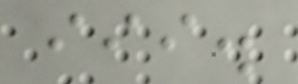iii.
